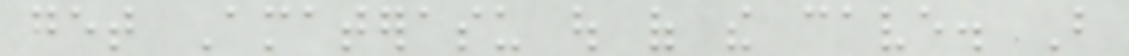get Amaterasu out of the cave. But
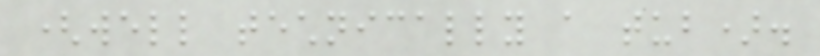(well technically a tub).
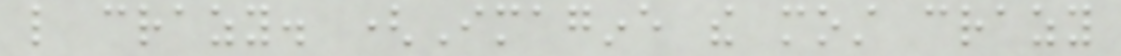like crazy. (Imagine the most crazy
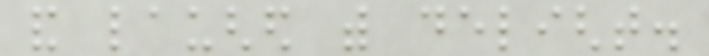and laughed with delight.
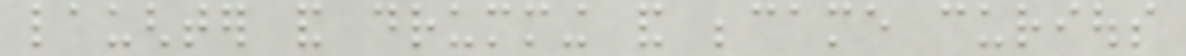laughter and drumming and became curious
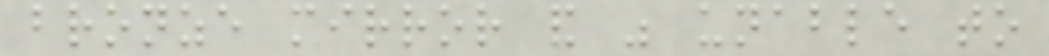bronze mirror and was unable to
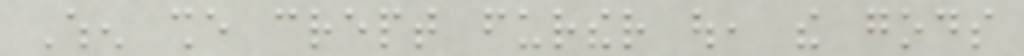When she crept further out, the gods
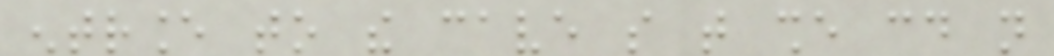entrance to the cave so that she could not
